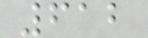612
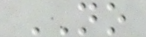NO
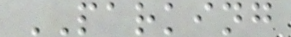PARKING
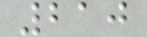210
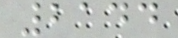2144
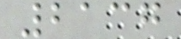2137
